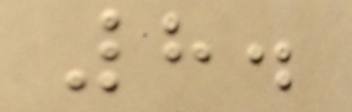8.
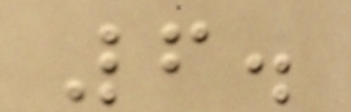6.
